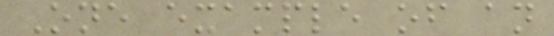One example of an
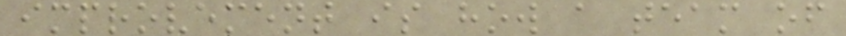improvement is how a team of
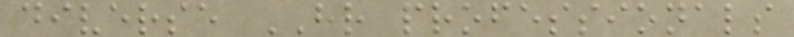diverse HR professionals
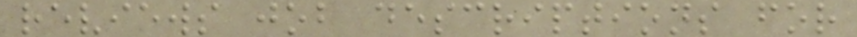reviews job descriptions for
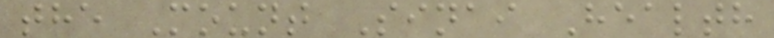the Mount Sinai Health
